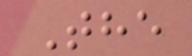The
